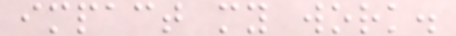impact my work.
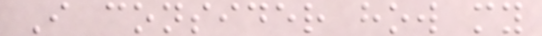I consider how my
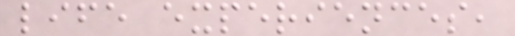life experiences,
